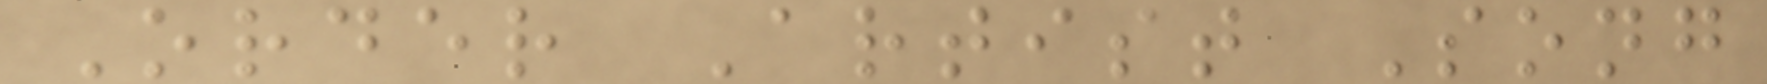Order Artist Song
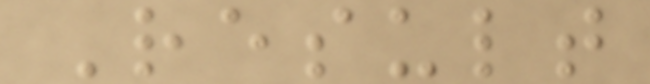Result
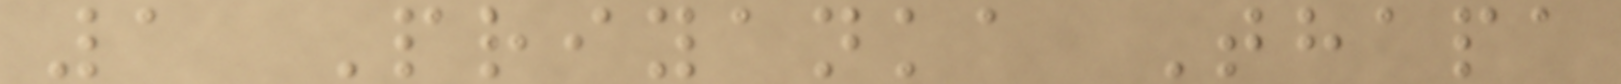1 Priyanka Thapa
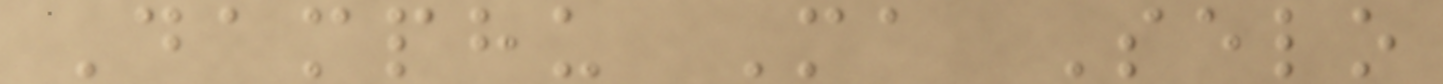Damphu Ma Selo
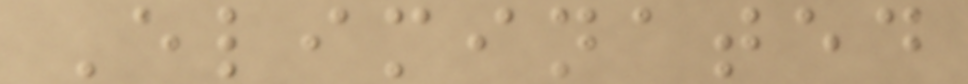Eliminated
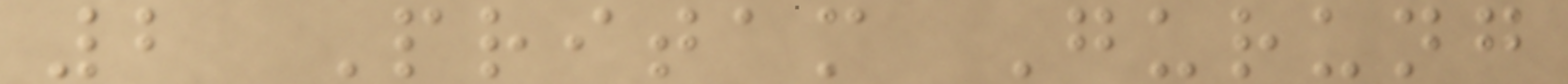2 Pritam Gurung
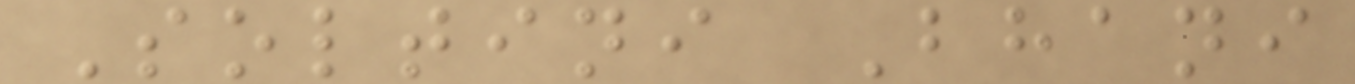Soltini Bhani
